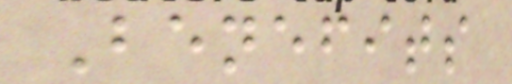Benefits
